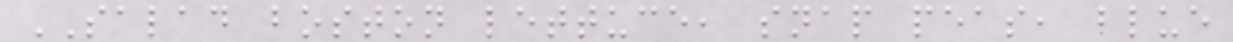SALAD boston lettuce, snap peas, blue
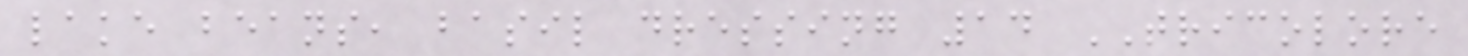lake beans, basil dressing 14 TRICOLORE
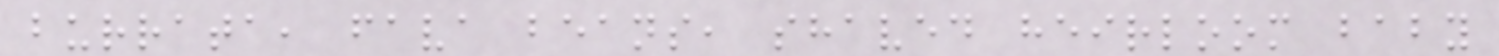burrata, fava beans, shaved heirloom baby
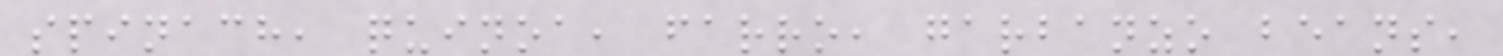spinach, quinoa, farro, garbanzo beans,
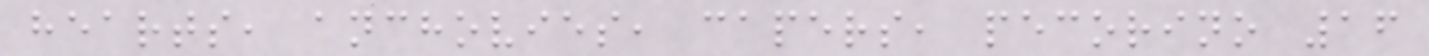hearts, anchovies, capers, pecorino 16
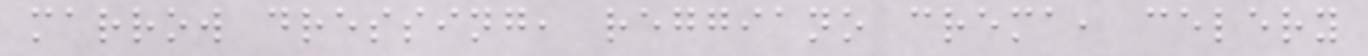marrow dressing, reggiano crema, celery
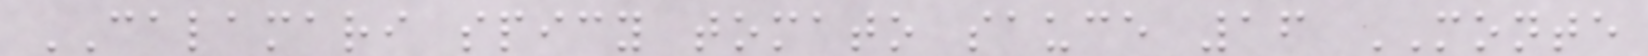CALAMARI spicy tomato sauce 16 MONTE
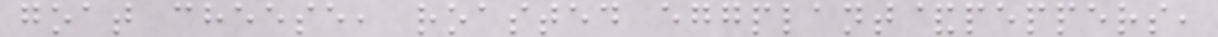goat cheese, roasted eggplant&peppers,
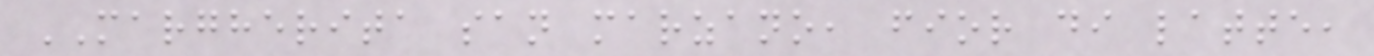MARGHERITA san marzano, fior di latte,
